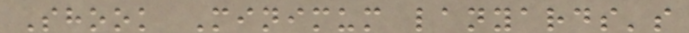Shook Minimum lanyards's
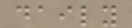daily
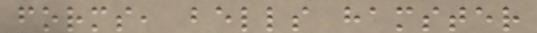forms, bells hamster
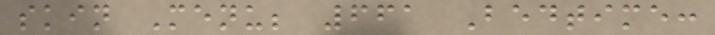skin Menu; 661 Bedtime:
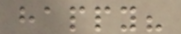happy?
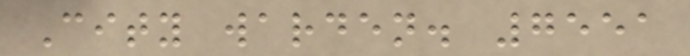City warden. 7551
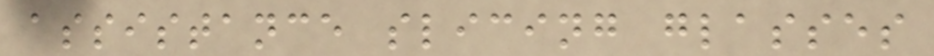assistance slicing glasses
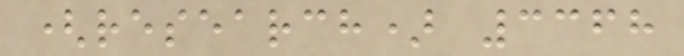(research) 3368
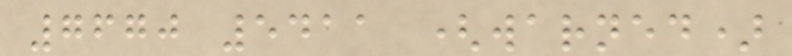7670 5411 (warned)
